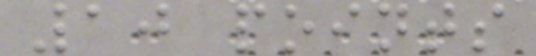10 points
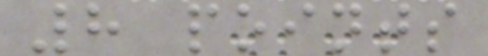8 points
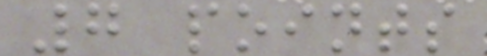7 points
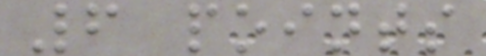6 points
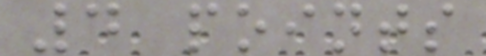4 points
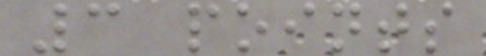3 points
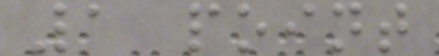1 point
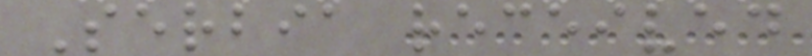Serbia received
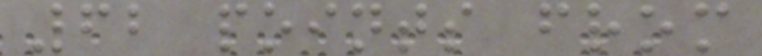62 points from
